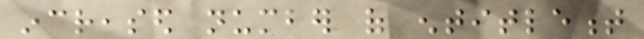increased number of entitlement
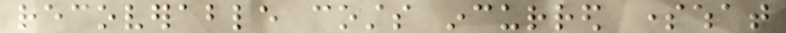recoverable costs incurred somewhat
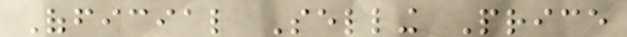Official Selling Price
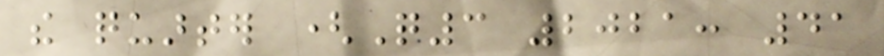the quarter (Q3 2021: 41
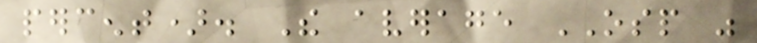percent). The average OSP was
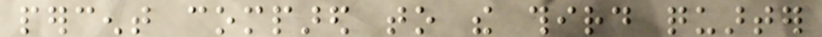percent compared to the third quarter
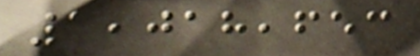1,018,653
